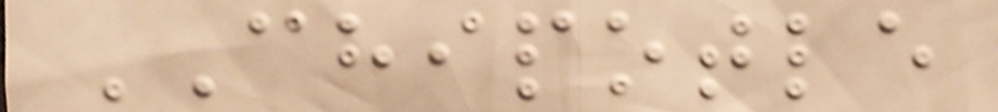CHIPOTLE
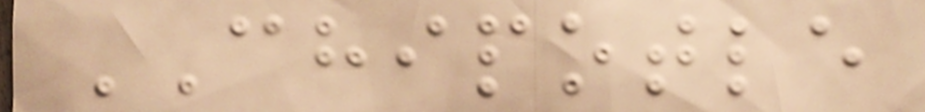CHIPOTLE
